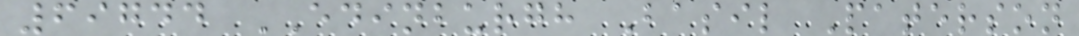69744 EDINBURGH Basil Paterson
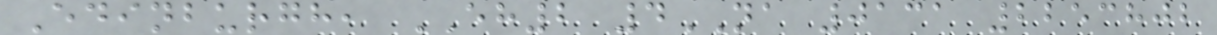Edinburgh, EH2 4NA 0131 2253802
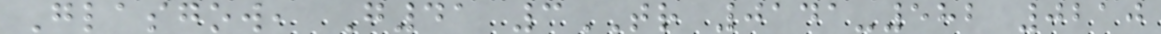Glasgow, G41 3TR 0141-582 0210
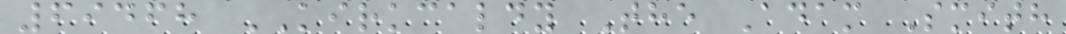69468 KIRKCALDY The Adam Smith
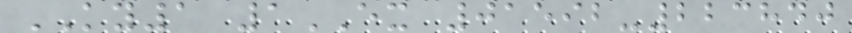KY1 1EX 01592-223840
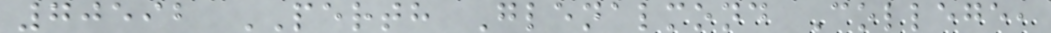70592 PERTH Glenalmond College,
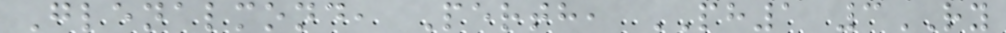Glenalmond, Perth, PH1 3RY
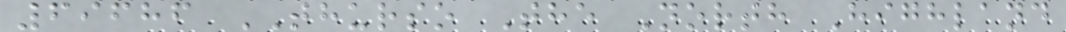69686 THURSO The North Highland
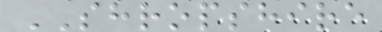SHROPSHIRE
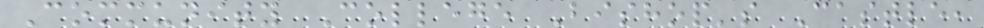Community College Bishop's Castle,
